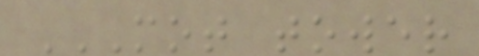MOT TOWER
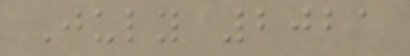July 2021
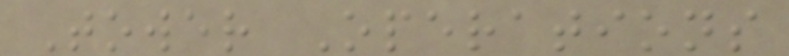Tower Operations
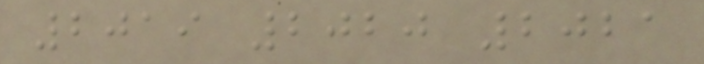2019 2020 2021
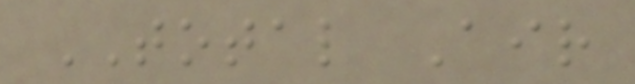TOTAL Air
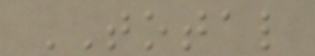TOTAL
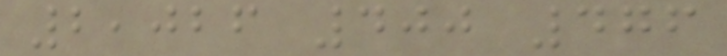2,026 400 476
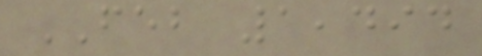FEB 1,494
